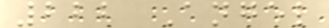222 Angel
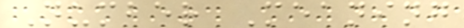Number Meaning
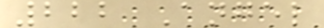222 Angel
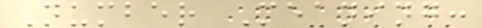Number Meaning:
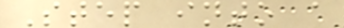Step into a
